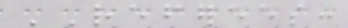REFEREES:
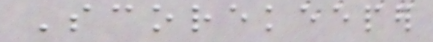Scorekeeper
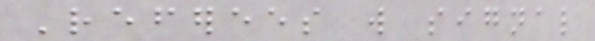Referees will signal
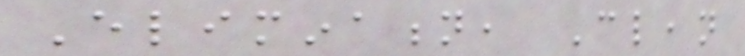Elimination, Clean
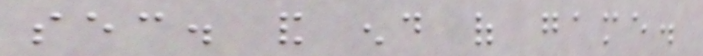sec. and end of game.
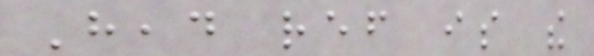Head ref is the
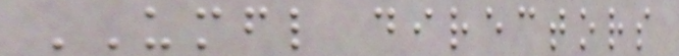UMFL directors
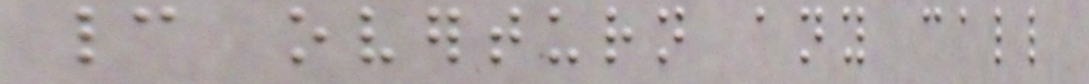cannot overturn any call
